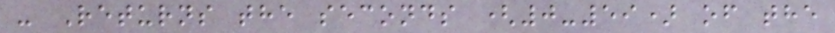- Returns the seconds (0-59) of the
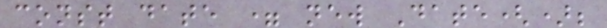const date = new Date();
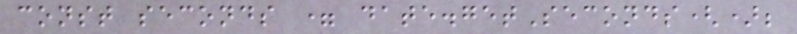const seconds = date.getSeconds();
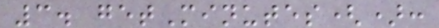3. getMinutes():
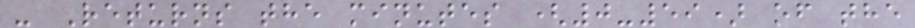- Returns the minutes (0-59) of the
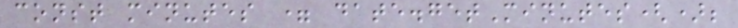const minutes = date.getMinutes();
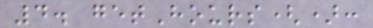4. getHours():
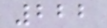222
